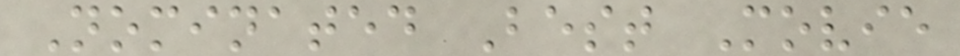Nominated Best Movie
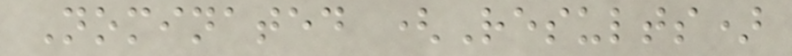Nominated (Results)
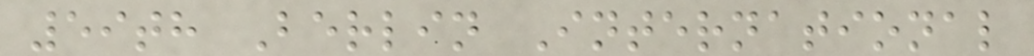59th Berlin International
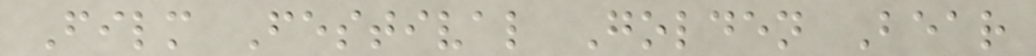Film Festival Golden Bear
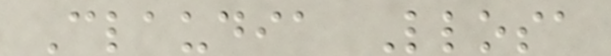Claudia Llosa
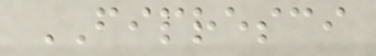FIPRESCI
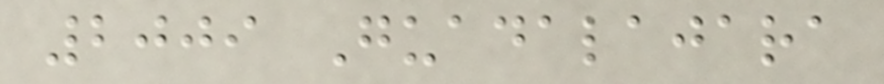2009 Guadalajara
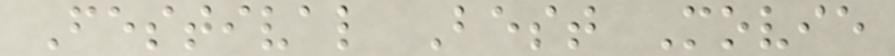Festival Best Movie
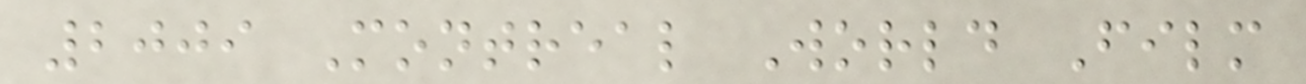2009 Montreal World Film
